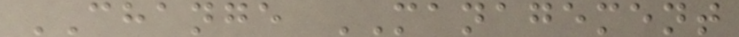CHANGE MANAGEMENT
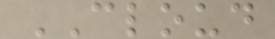CLOUD
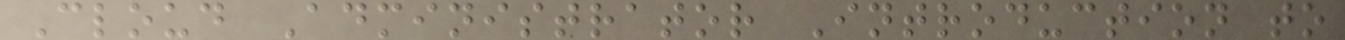Cloud Administrator Introduction to
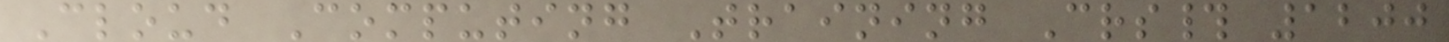Cloud Computing Training Crs# 1200
